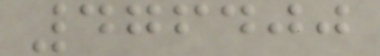476400
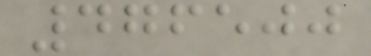476500
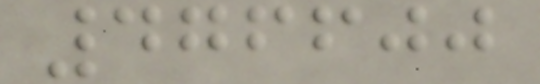476600
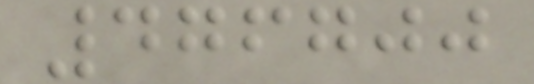476700
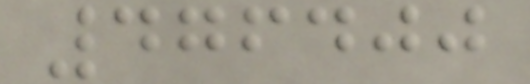476400
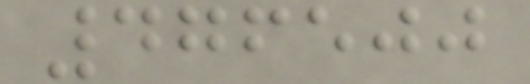476500
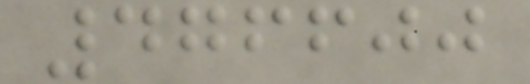476600
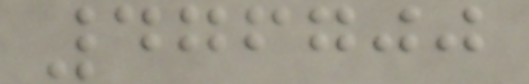476700
